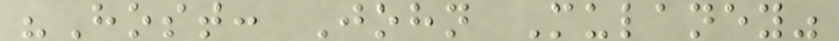"Host: John Mulaney"
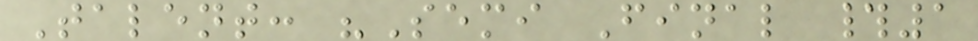Talent: "Semi Final #1
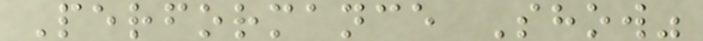Performance Show"
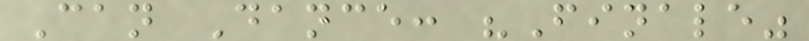Can Dance: "Finale"
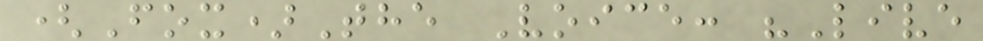(Fox)The Voice: "Live
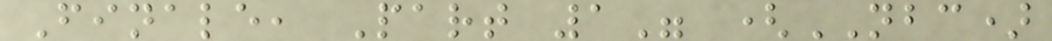Finale, Part 1" (NBC)
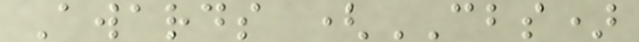Awards (CBS)
